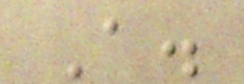A.
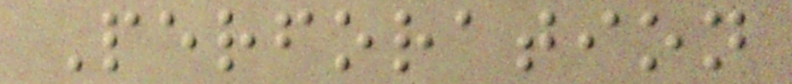Perforation
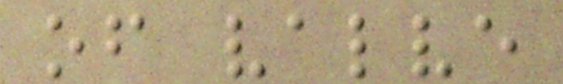of valve
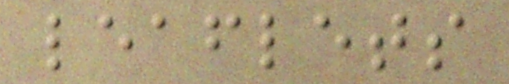leaflets
